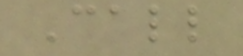Call
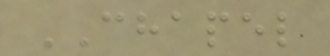CHAPEL
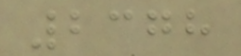2378
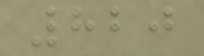820
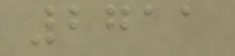2711
